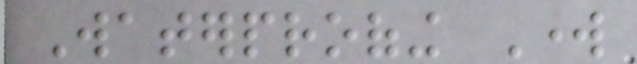Waterproofing Work
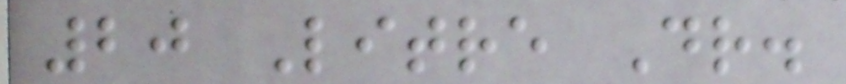20 Litre Dr.
